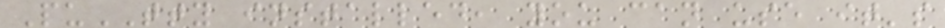PuTTY installed, you can use it's
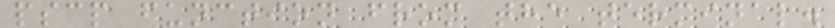pscp function from the terminal.
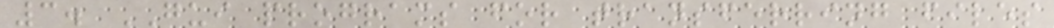3. GUI programs for transferring files
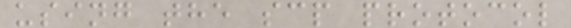using the scp protocol
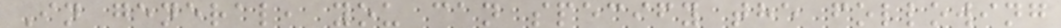In general, you can specify the following
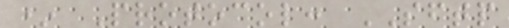* Protocol: SFTP
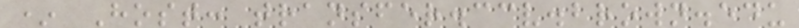* Host: transfer.ccv.brown.edu
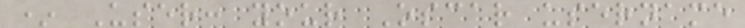* User: your Oscar username
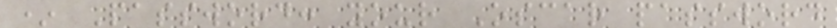* Password: your Oscar password
